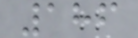186
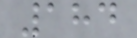184
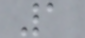1
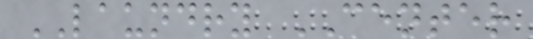LAUNDRY CENTER
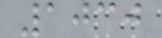1030
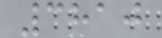3810
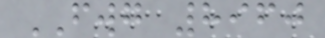FWG 8960
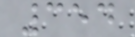354
